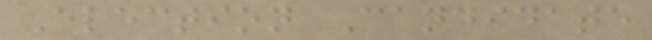Election Candidate
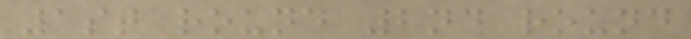1st round 2nd round
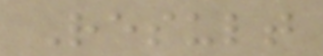Result
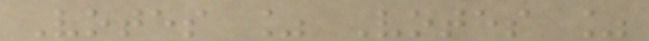Votes % Votes %
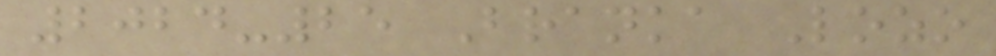2024-25 Branka Lozo
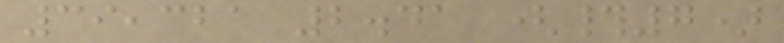39,321 2.41 (#7)
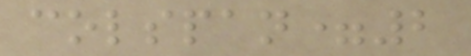colspan=2
